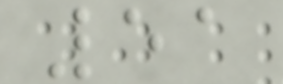51
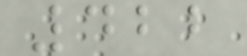422
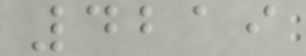4219
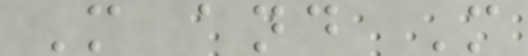M and M
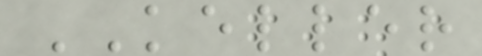KELLER
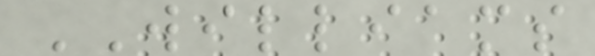WILLIAMS
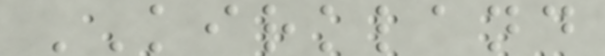KIRKLAND
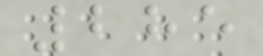285
